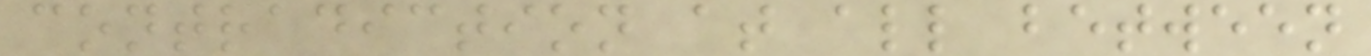contradiction at all between
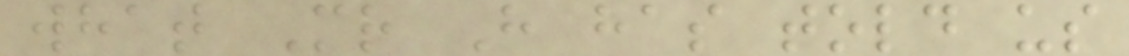what Mr H has told us
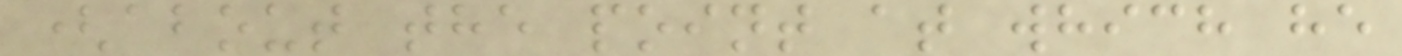(about the point at which he
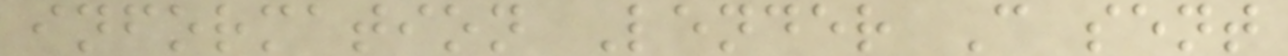information Lender C sent
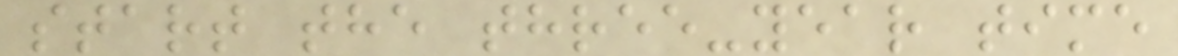start the three-year time
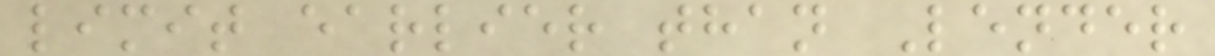limit earlier than Lender
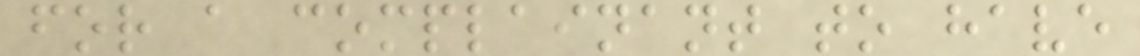for a complainant to have
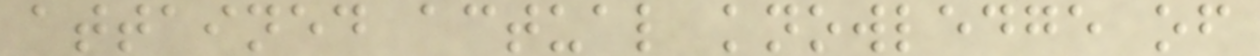attained actual knowledge of
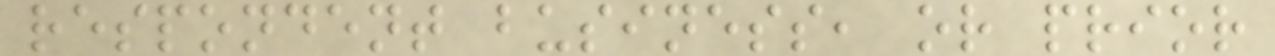respondent business, or prior
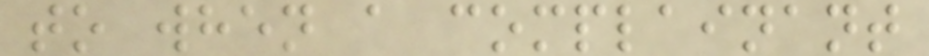to when a complainant
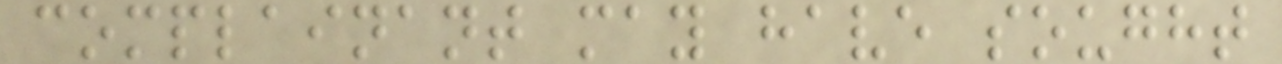complainant may have sought
